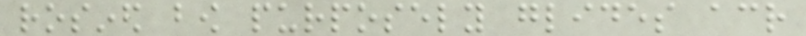rosined bow purposely glides across
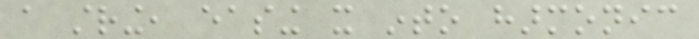a string, easing it into harmonic
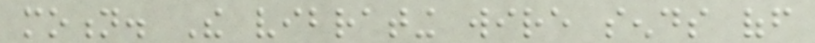motion. The vibrating wire sends off
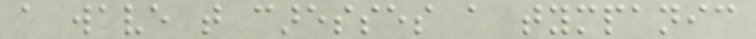a wave that caresses a tympanic
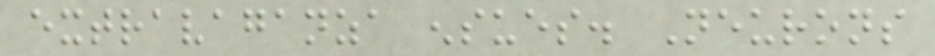extravaganza ensues. Neurons
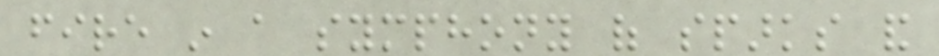fire in a symphony of sparks and
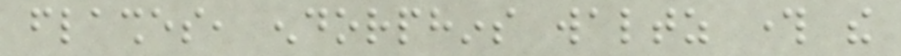flashes, endorphins waltz through the
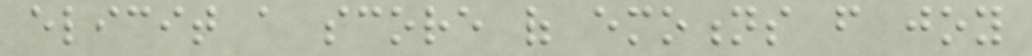elicit a score of emotions from joy
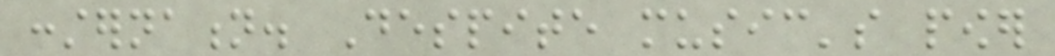consternation. Despite music's power
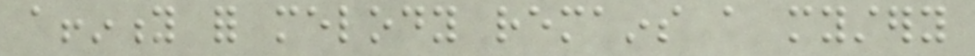affinity for melody remains a mystery
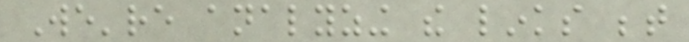We're analyzing the links between
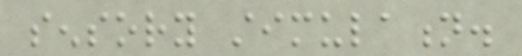sensory stimulation.
